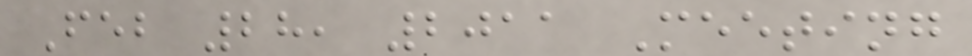Feb 28, 2011 Meeting
